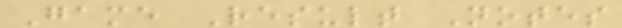Game Result Notes
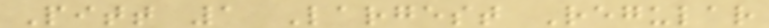Pitt 1 Largest Regular
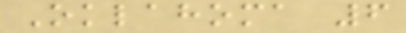Oklahoma 6
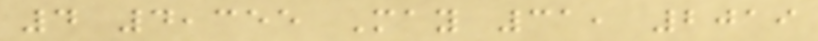4 4,355 May 31, 2019
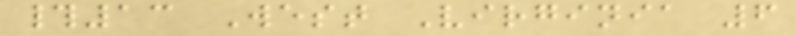#13 West Virginia 6
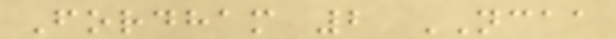Fordham 2 NCAA
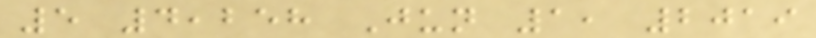5 4,258 Jun 1, 2019
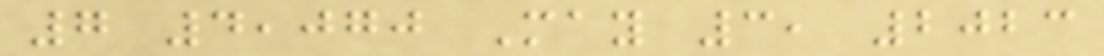7 4,070 May 3, 2023
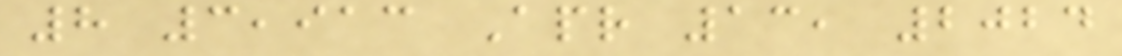8 3,913 Apr 13, 2024
